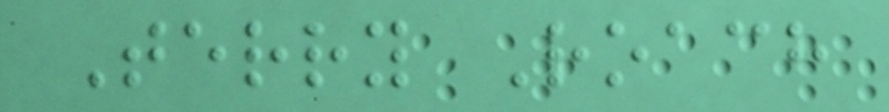Terry Roach
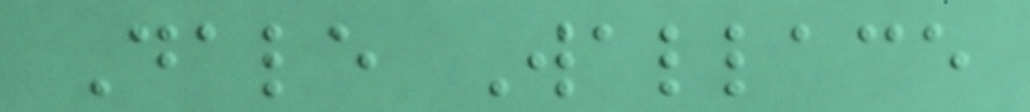Dale Wallace
